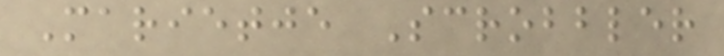Marietje Scrobbler
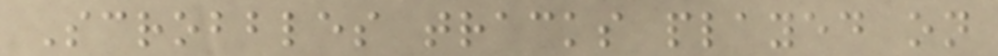Scrobbles tracks played on
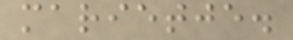marietje.
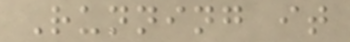Running it
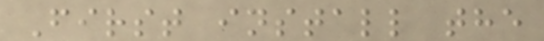First install the
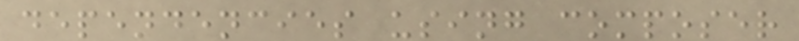dependencies using composer
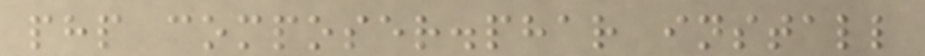php composer.phar install
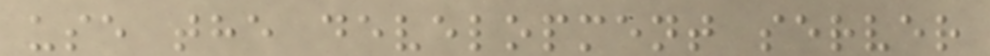use the development server
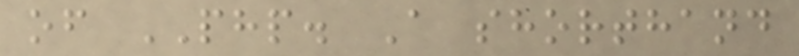of PHP. A shorthand
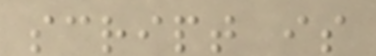script is
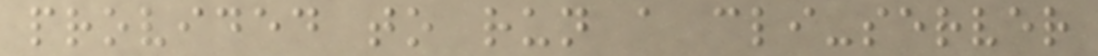provided to run a cli-server
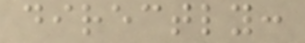directly:
